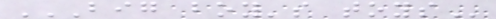BIG BOY'S TOYS
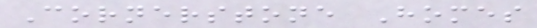Cornerstone Homes
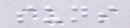suns
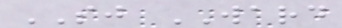SJ WARD
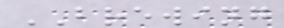BREWING
